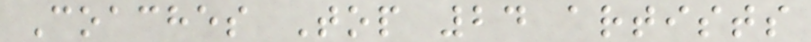Coaches Top 24 artists
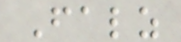Falz
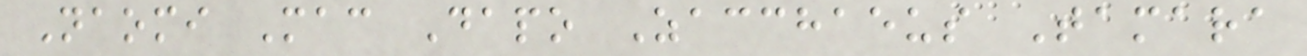Naomi Mac Dapo Zacchaeus Tamara
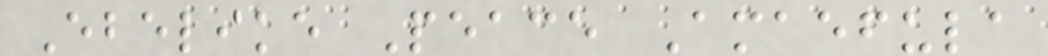Ebelike Peace Amaefula
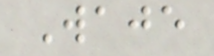Waje
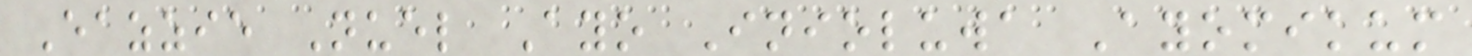Eazzie Nuel Ayo Inioluwa Ayomikum
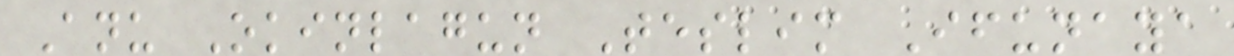Anu Okinlagun Teslim Ifunaya
